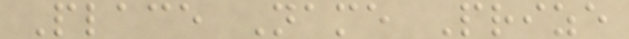Place Name Prize
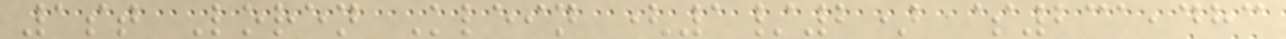1st Loren Klein (1/2) $231,483
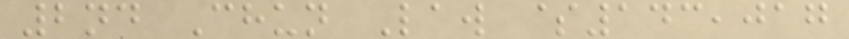2nd Chun Law $143,017
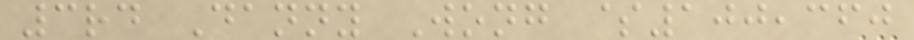3rd Danny Wong $100,360
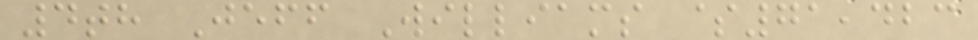4th Jeff Williams $71,423
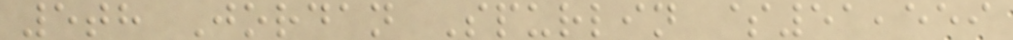5th Jordan Spurlin $51,559
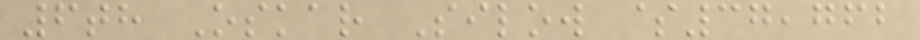6th Oskar Silow $37,762
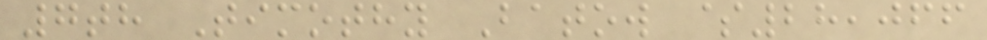7th Timothy Batow $28,066
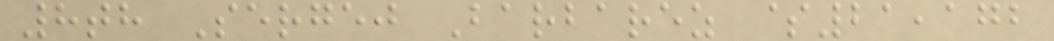8th Sergej Barbarez $21,172
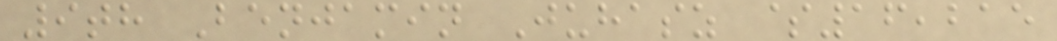9th Benjamin Juhasz $16,215
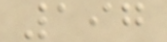197
